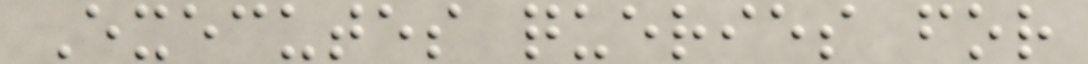Executes queries for
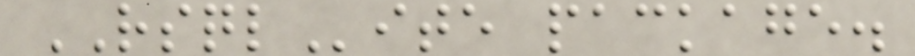RSQLite package.
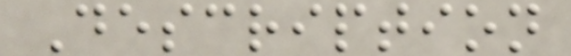Description
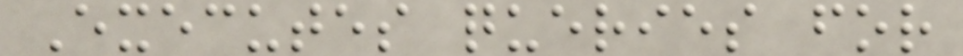Executes queries for
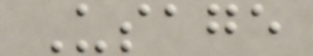Usage
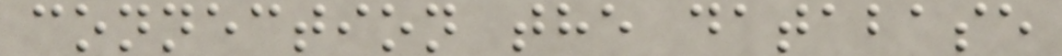connection the database
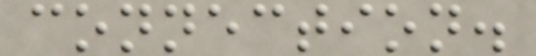connection.
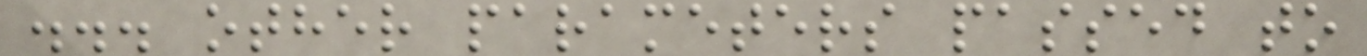... other parameters passed to
